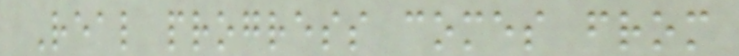Real progress comes from
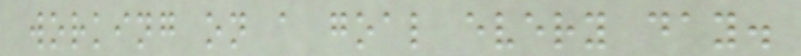working on a goal every day.
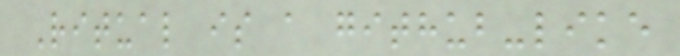Ritual is a github-like
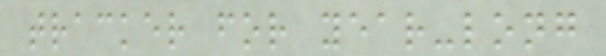tracker for year-long
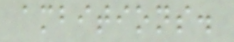ambitions.
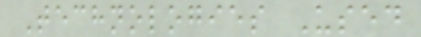Technologies Used
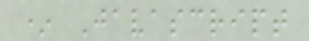* Javascript
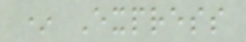* Express
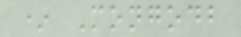* Mongodb
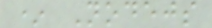* Nodejs
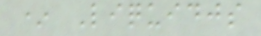* Liquidjs
